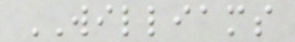WILLIAMS
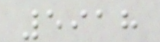5918
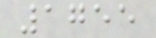1755
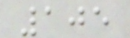105
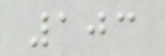103
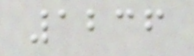1236
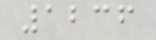1236
